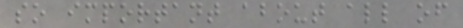so important about all of
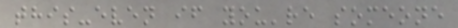this-even if you're someone
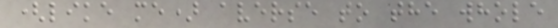(like me) averse to the whole
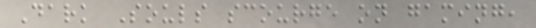Dark Souls scourge on gaming,
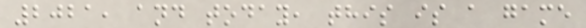2021, and today, this is a game
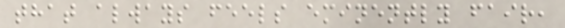that always feels eminently fair,
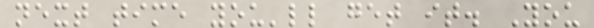next time you'll get it. You
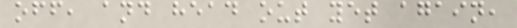off, and head out yet again,
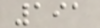191
